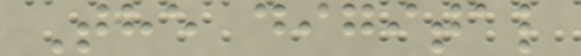The digital
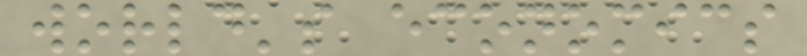world's economics
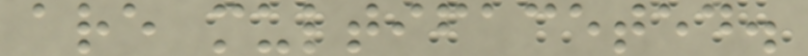are multifaceted.
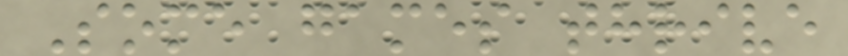Some games thrive
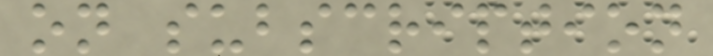on subscription
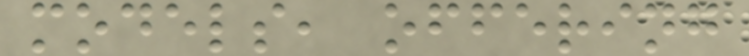models, offering
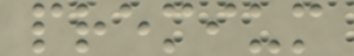premium
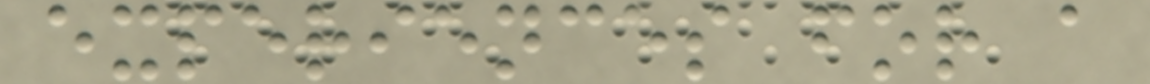experiences for a
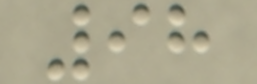98
